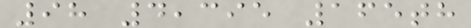98 4,395 165th
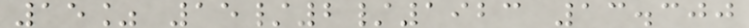15% 15/2/1923 13.300
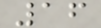16
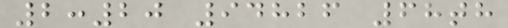2:20 94826 68th
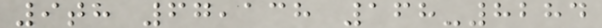9th 67,138 168-8284
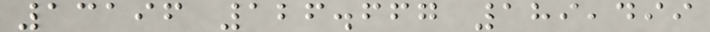13196 126.667 189,499
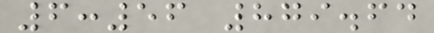6:56 879.64
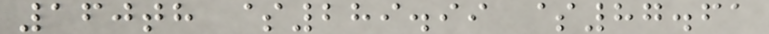160th $289.99 $87.61
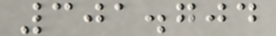301.704
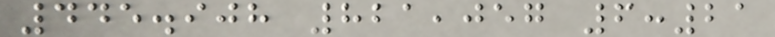445.908 821,057 6:21
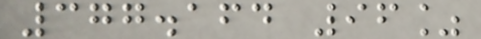377.164 96%
